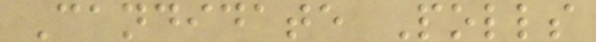Candidate Polls
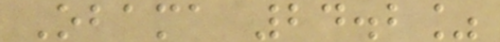Obama 24.2%
